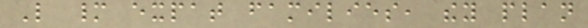Like many expat families, they plan
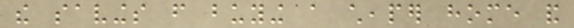the savings from buying a cheaper home and
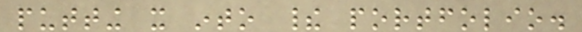putting it into their portfolio.
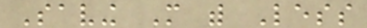Saving More with Less
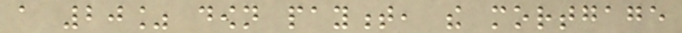a 20% down payment, the mortgage
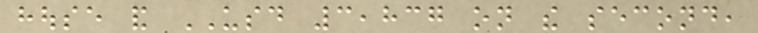house and USD 3,837 on the second,
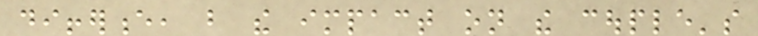difference, but the impact on the couple's
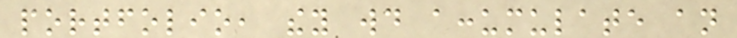portfolio, they would accumulate an
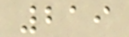219
